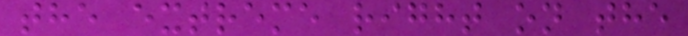the extreme right on the
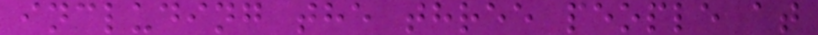including the three people at
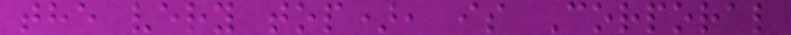the very top), is Corporal
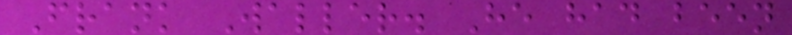Frank Waller. He had been
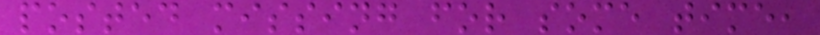posted missing for some time,
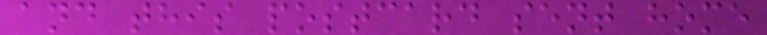and this postcard sent home
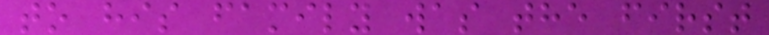to his family was the first
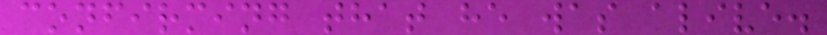confirming that he was alive.
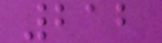212
